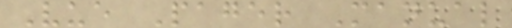Vue Pager Manual
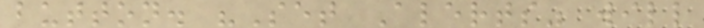button. "Set Alerts" will
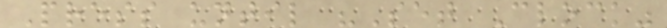Press until "Set Clock"
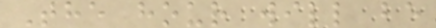The hour will be
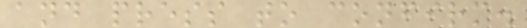and press to confirm.
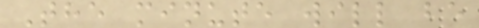The minute will be
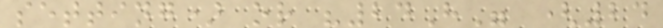setting) or "24H" (24
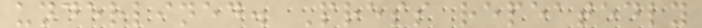underlined. Press repeatedly
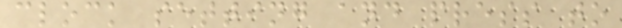clock setting and press to
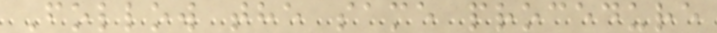Follow the same procedure
